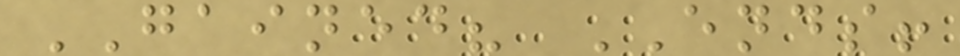GAINED? ENDS!
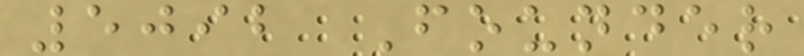5092 Founder
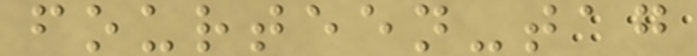fourteen-tag
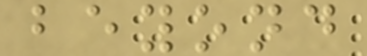beyond
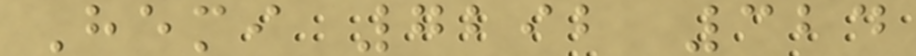Hemi 7292 324
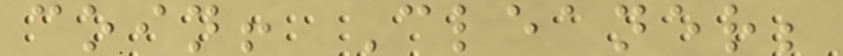coin! Cleaner;
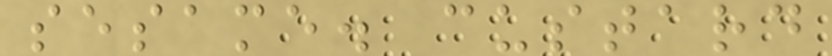sesame. custard
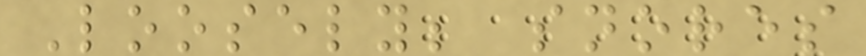Loosely; snores
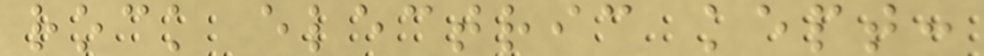rock electric kept:
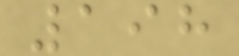198
